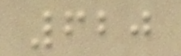620
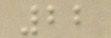22
